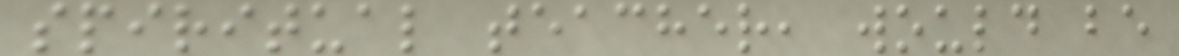spiritual teacher, would be
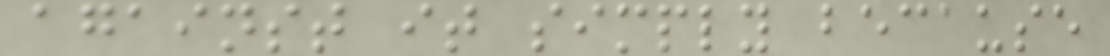against it simply because
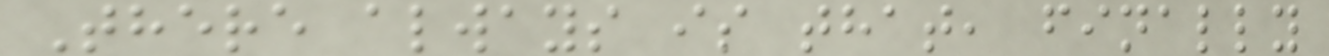There always is that, finally
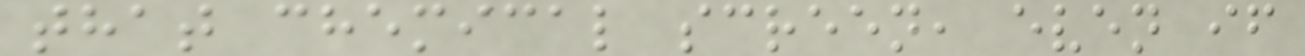that chemical screen, even if
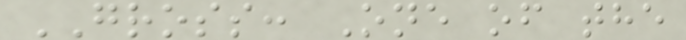GROSS: One of the
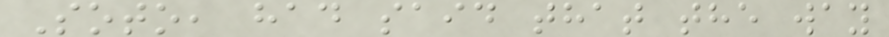Soto, had said that the way
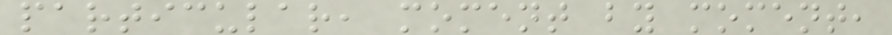particular, moment by moment,
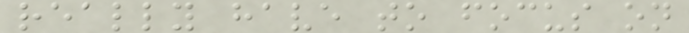really have to focus on
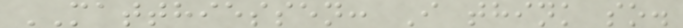MATTHIESSEN: I think so.
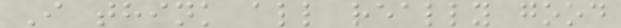I think all really good
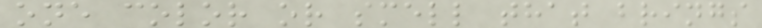one color or smell that brings
